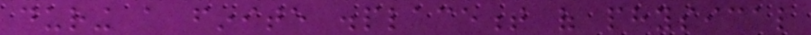during a finite displacement of physical
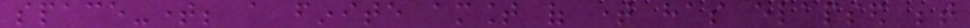space-time; a finite amount of time has elapsed between
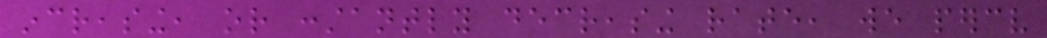increasing, or constantly decreasing rate, we perceive
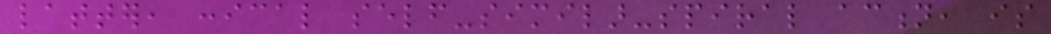latter, conical self-similar-spiral action, is
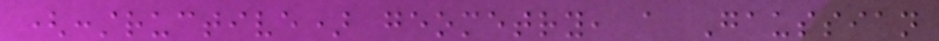(constructive) geometry, a Gaussian
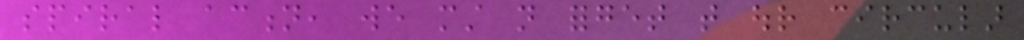spiral action, we must not forget that our circular
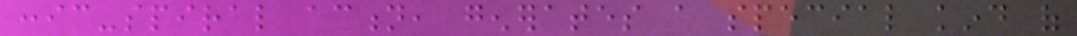conic-spiral action, generates a special kind of
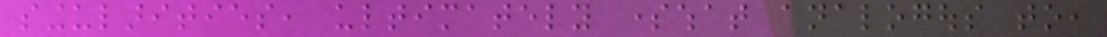singularities, ultimately somewhat analogous to,
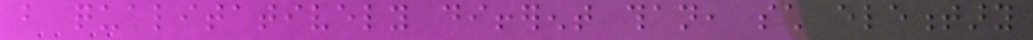but qualitatively different than, such elementary
